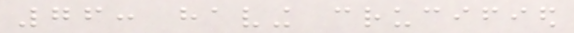76: having crucified
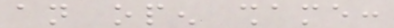an open shame:
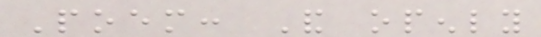Poem: And openly
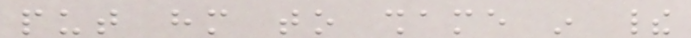put him to shame in their
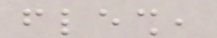flesh,
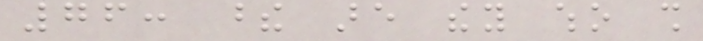76: these are they who shall
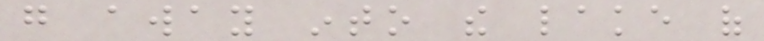go away into the lake of
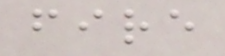fire
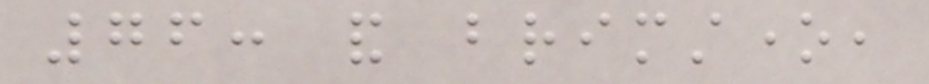76: and brimstone,
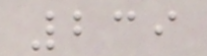239
